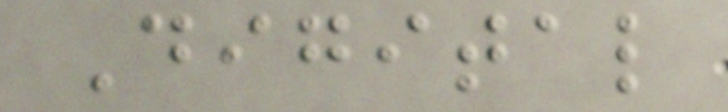Digital
